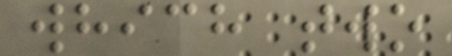which two
